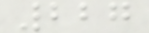227
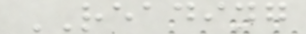READING
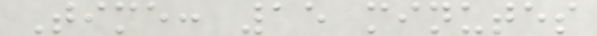Time: 15 minutes
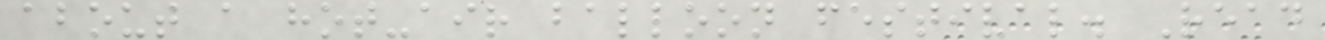about a hot-air balloon festival. Read
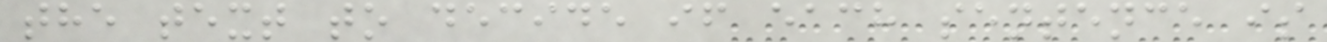the text to decide if each sentence is
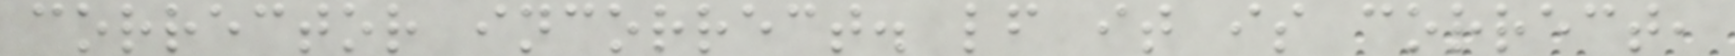corrector incorrect. lf it is correct,
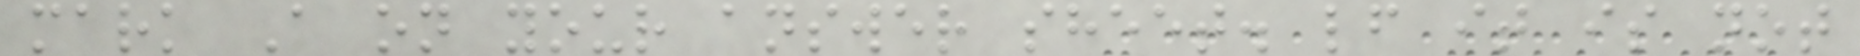mark A on your answer sheet. lf it is not
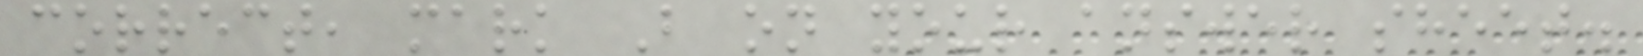correct, mark B on your answer sheet.
